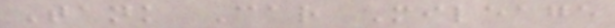Tank Car Mileage
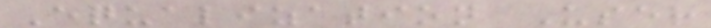Equalization User
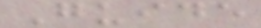Guide
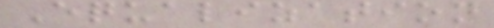Equalization
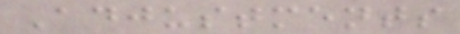Adjustments
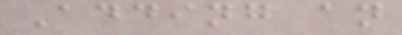Adding an
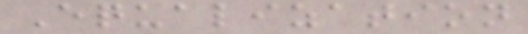Equalization
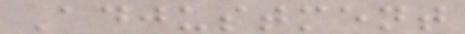Adjustment
